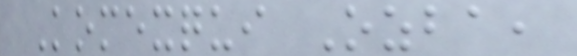Komexqui Ozba,
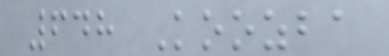648 Koozba
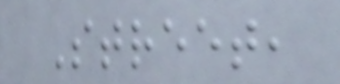Street,
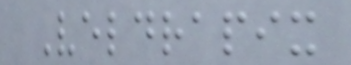Veldrapix
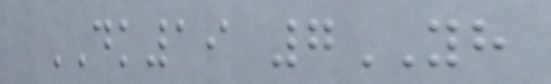DK19 7YH
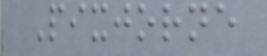Pixjorne
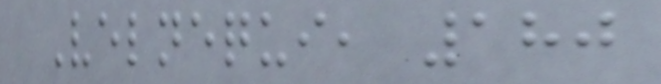Velnequi, 180
